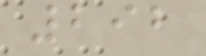292
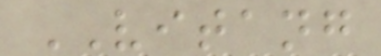VITANG
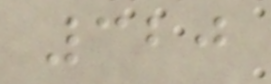320
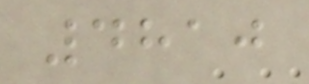4810
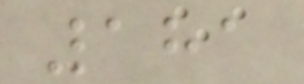181
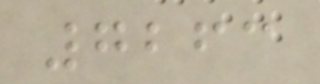7263
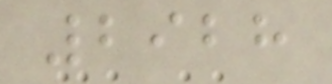2928
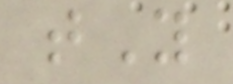tY
